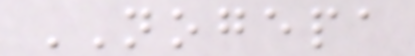NOGEPA
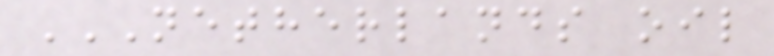NETHERLANDS OIL
